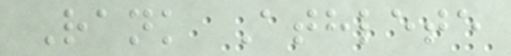Rank Athlete
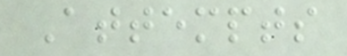Attempts
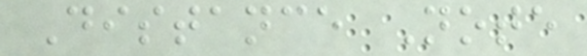Distance Note
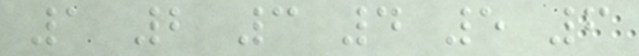1 2 3 4 5 6
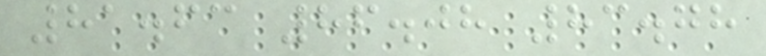81.63 86.08 83.78
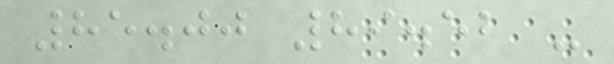85.00 89.52 -
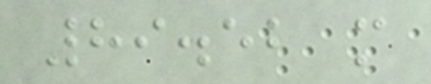89.52 m
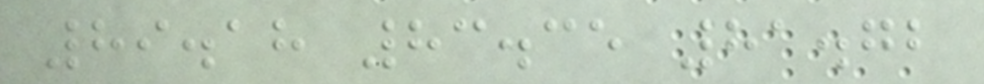89.18 83.35 81.72
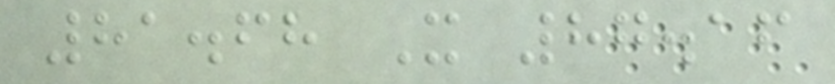81.68 X 87.16
